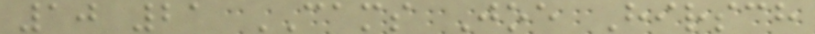10 21 CAMS Joe Hirsch
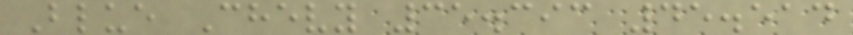Blue Chevy 35.393 45.514
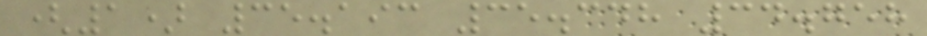(1) 35.193 35.348 34.758
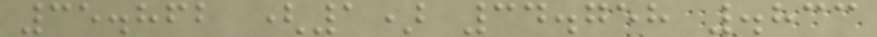35.862 (1) 34.758 .833
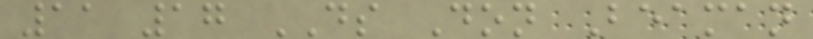11 17 DS Don Beaman
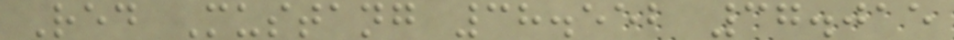Red Mustang 38.552 37.015
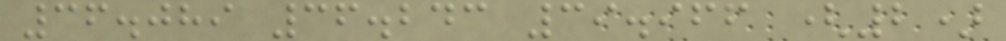36.089 36.243 39.966 (2)
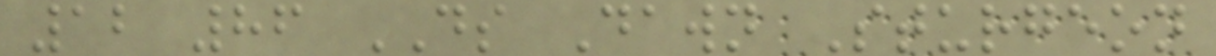12 86 DS Dawn Sturgeon
